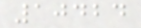10424
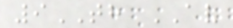9TH AV
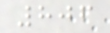806
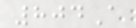804A
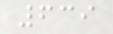639
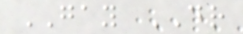GAY DR
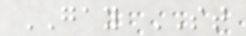GAY ST
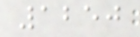1250
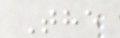The
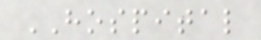HOSPITAL
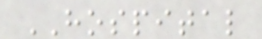HOSPITAL
